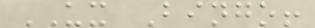UX Bingo!
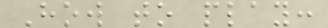How to play:
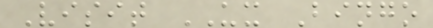Visit UX Bingo
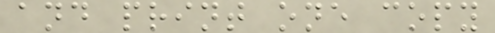and print one copy
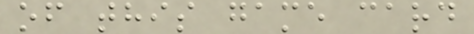of this game card
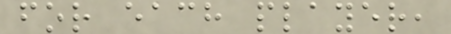for each player,
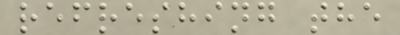refreshing the
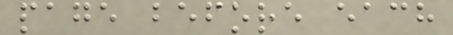page before each
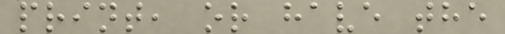print, or have the
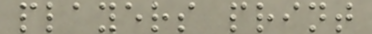players print
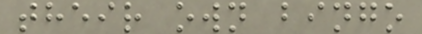their own bingo
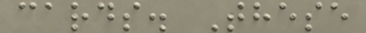cards. These
